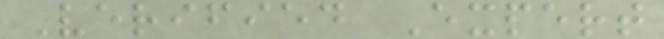Verified Expert
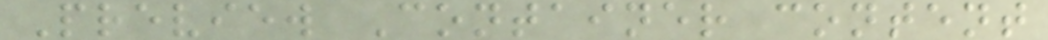Preview Container content
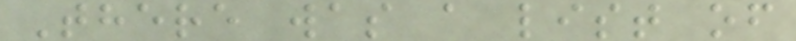There was a list of
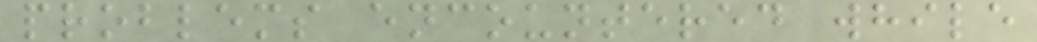problems encountered while
